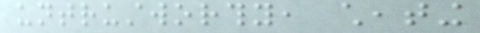untrustworthy, cheating
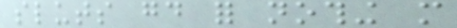sluts good for nothing more
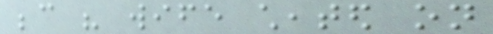because his wife cheated on
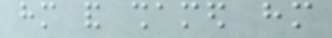him and shamed him
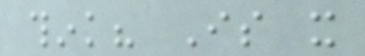think? Is it
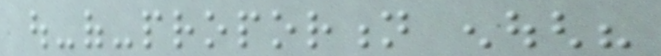out-of-proportion enough?
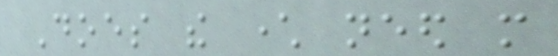Does the character need more
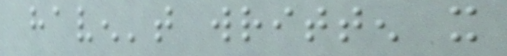haven't written it
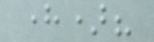here)?
